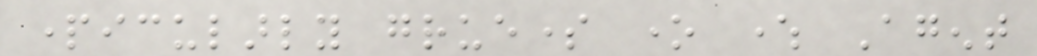particularly gruesome one where Agent
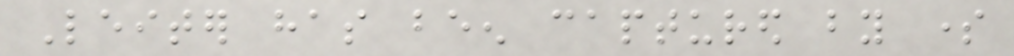Leiter has been captured by some
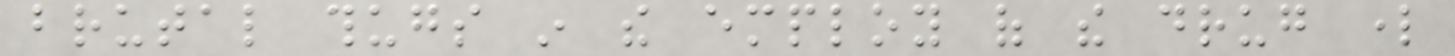brutal thugs in the employ of the drug lord
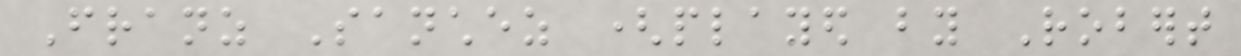Franz Sanchez (played by Robert
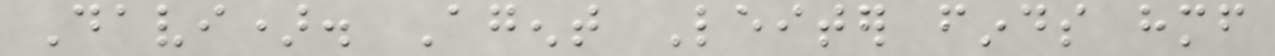Davi). Agent Leiter finds himself
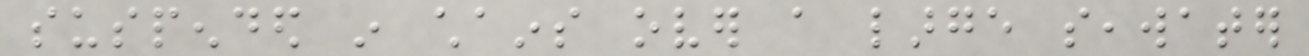suspended in chains over a large seawater
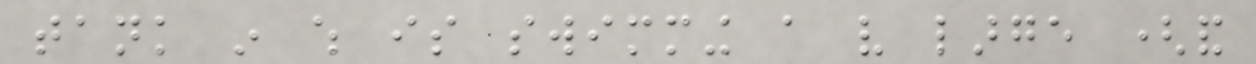tank in which is swimming a very large (and
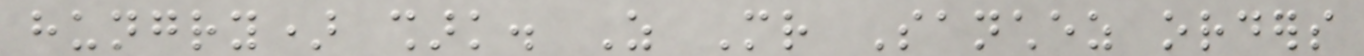hungry) shark. As Mr Sanchez orders
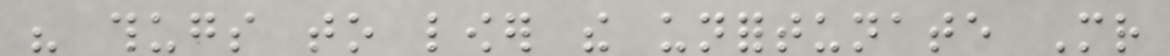his thugs to lower the unfortunate Mr
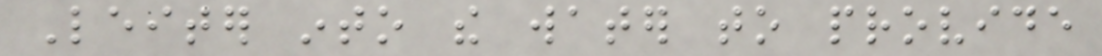Leiter into the water to provide
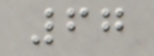67
